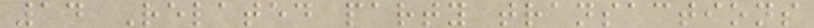14 Related party transactions
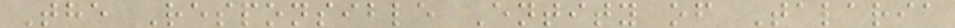The Responsible Entity of Talaria
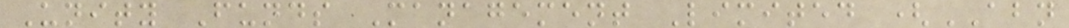Unity Funds Management Limited (ABN
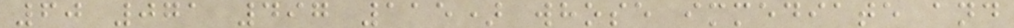60 071 497 115) whose immediate and
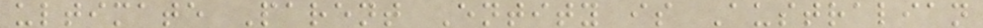ultimate Parent Entity is Australian
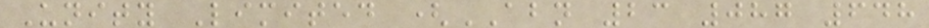Unity Limited (ABN 23 087 648
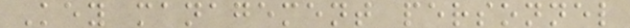Key management personnel
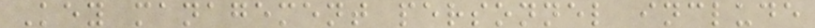Key management personnel include
